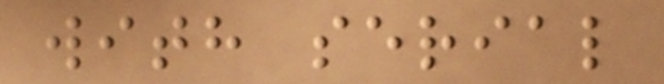with serial
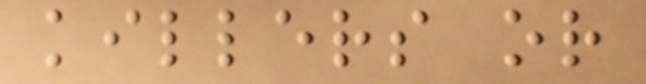killers or
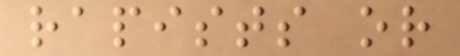rapists or
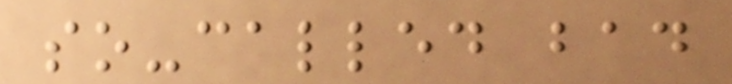so-called bad
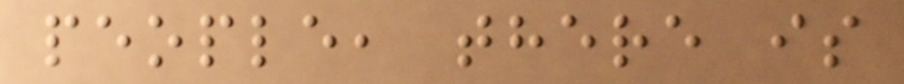people, there is
